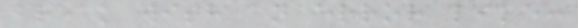break with an error like:
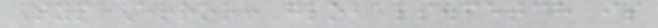TypeError: globals.fetch is
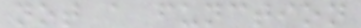not a function
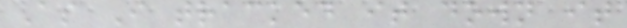As I tracked it down it
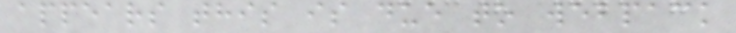appears this is due to webpack
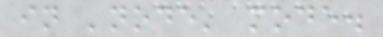in 'node' mode.
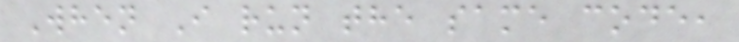When I run the same code,
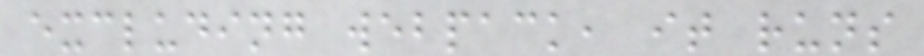excluding webpack, it runs
